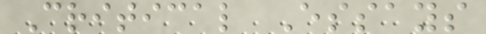Critical Essays
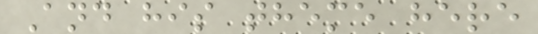And his theme here
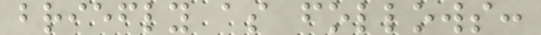briefly as follows:
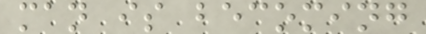man is becoming
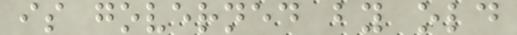is governed by old
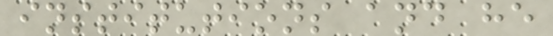institutions and he
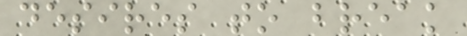desires to break
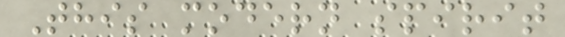This modern spirit
